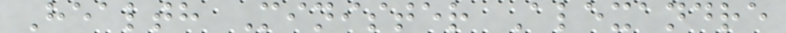Health Minister Alexandre
